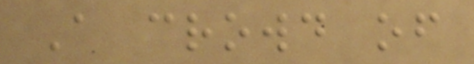A crowd of
